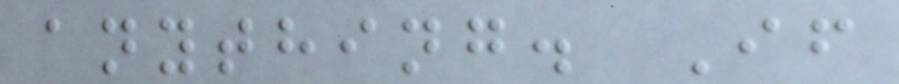anything. If
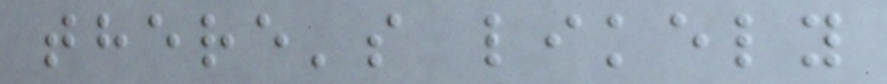there's likely
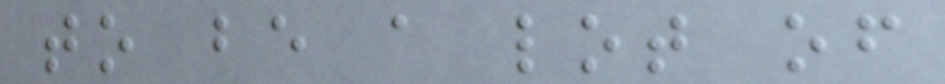to be a lot of
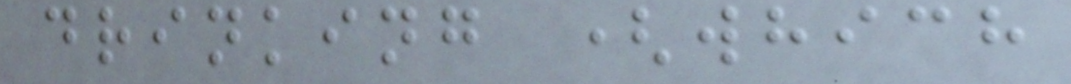drinking (which
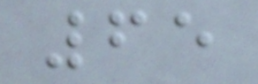65
